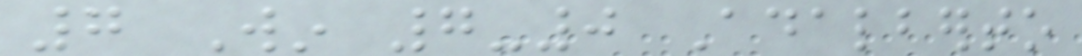7 Win 7-0 Adalberto
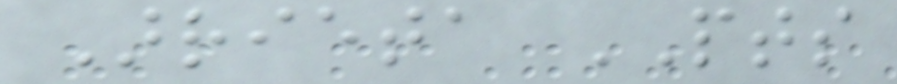Arrieta PTS
